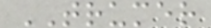TRUMER
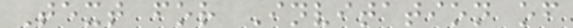Text for Invitation of
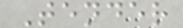Tender
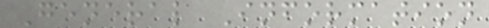General Information
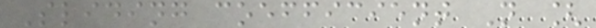Sliding coefficient N [
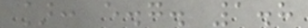]: e.g. 1.8
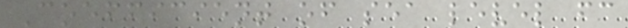Coefficient of sea level fc
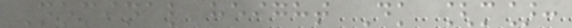Nominal height Dk [m]:
